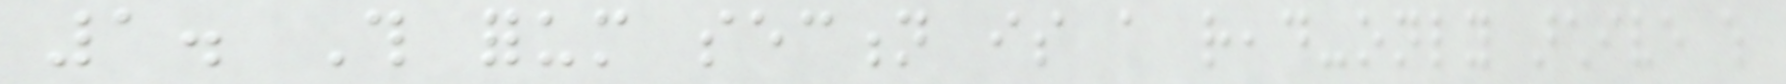1. This forum section is a read-only archive which
